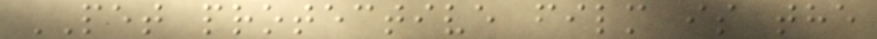PET protective film is the
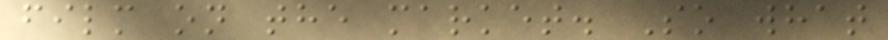film on the market. So what
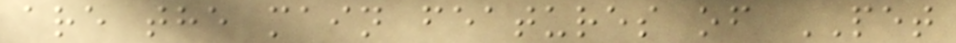are the main features of PET
